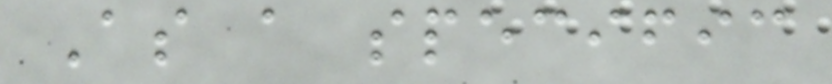As a specific
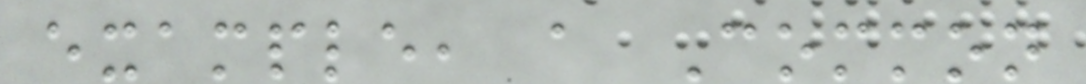example, a Common
